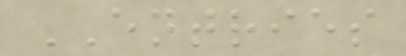ENTRIES
